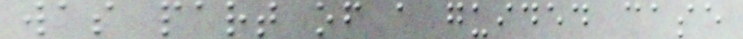was part of a guided case
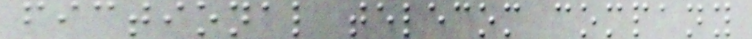fictional telecom company
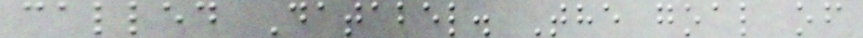called Databel. The goal of
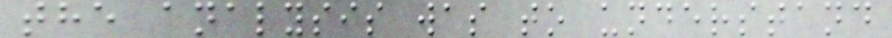the analysis was to understand
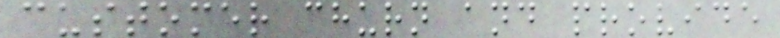customer churn and provide
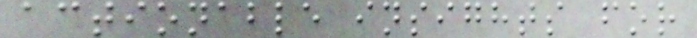actionable insights for
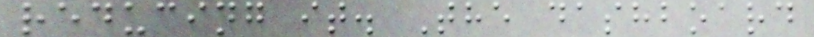reducing it. The dashboard
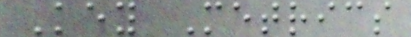Key Metrics
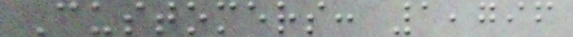Customers: 1,796
